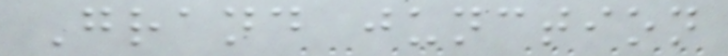Grand junction
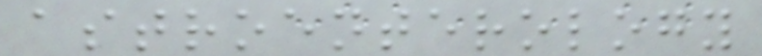astroenterology
